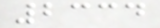2334
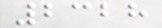2328
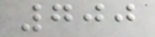700
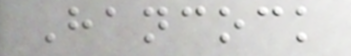Hancock
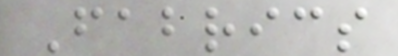Fabrics
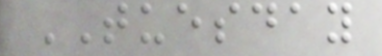TUESDAY
